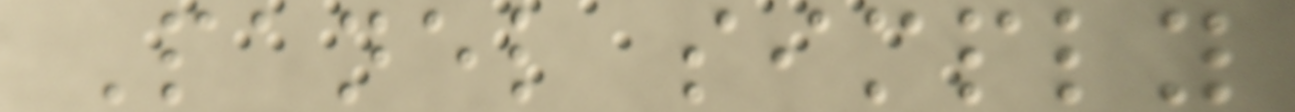Panel simply
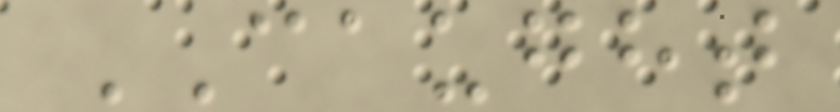CAUGHT
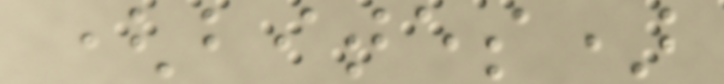(bites)
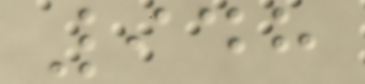948
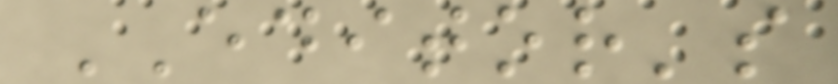EDITOR's
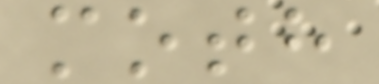moth
